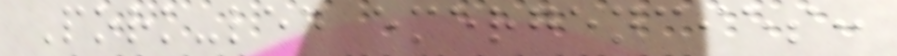Pork-led emergencies:
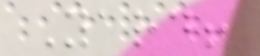Yard!
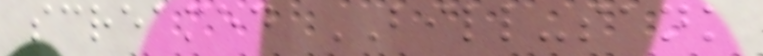screamed BILL-sank
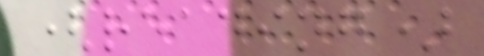(reading)
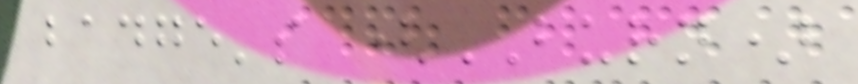badge's (BURN)
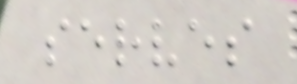serves
